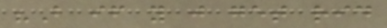"But if you just get rid
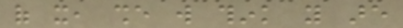of it, she will think you are
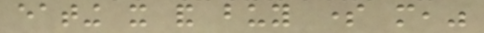eating it and buy some more,"
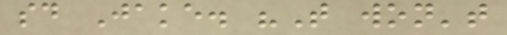said Jake. "That won't
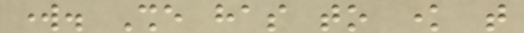work. She has to know that
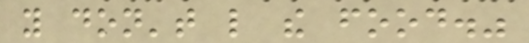you don't like the food."
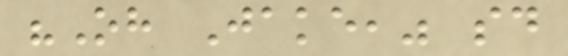"Oh Jake," said
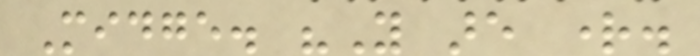Midge. "You are right.
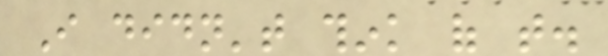I didn't think of that.
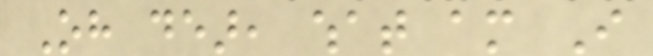Oh dear, what am I
